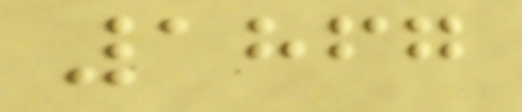1867
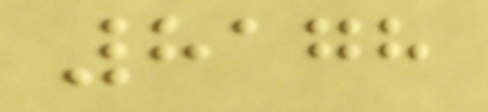8178
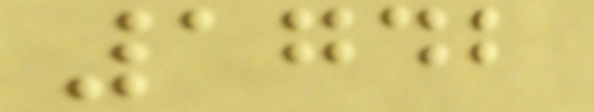1742
